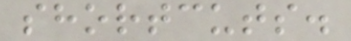shortcuts.
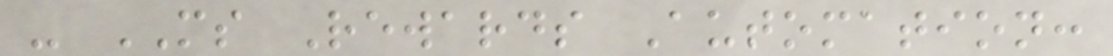- MS Rewards Automation:
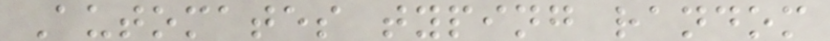Automates typing random
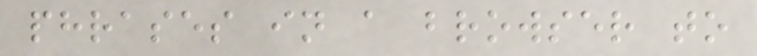phrases in a browser to
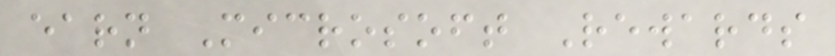earn Microsoft Rewards
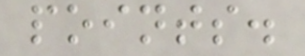points.
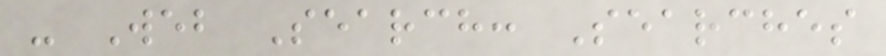- Web Search: Searches
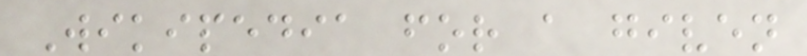Wikipedia for a given
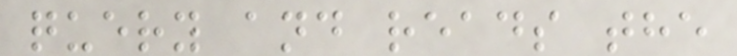query and reads the
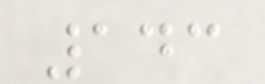143
